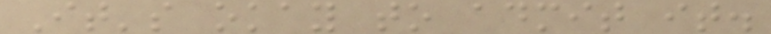It's okay to admit it.
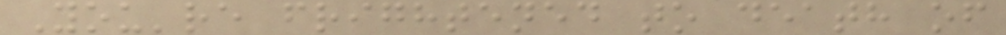You're frightened to death of
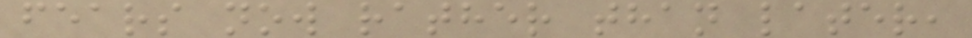fears now rather than later,
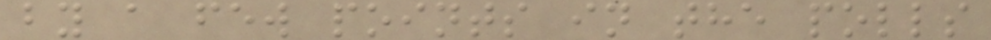by a few points in the polls
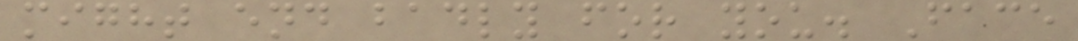might end badly for you. Face
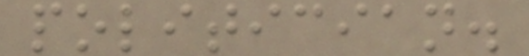politician.
